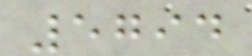5794
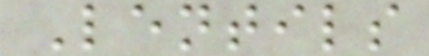Lentils
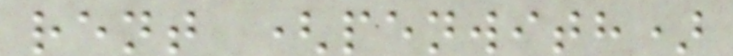rent (penwith)
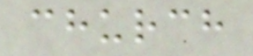church
